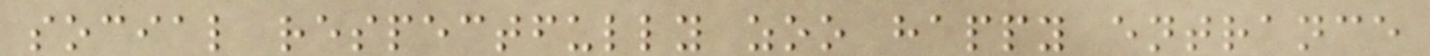social respectfully zoo happy entrance
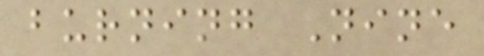burning Nine
